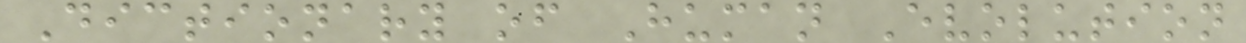Dictionary of Human Evolution
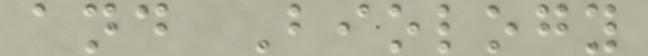and Biology
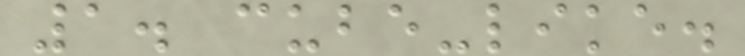1. cube-like.
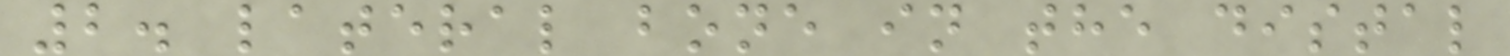2. lateral bone in the distal
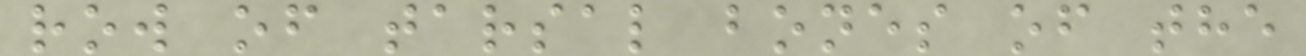row of tarsal bones of the
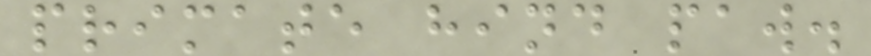primate hind paw.
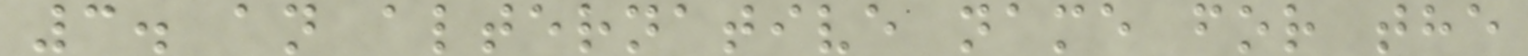3. an alternative name for the
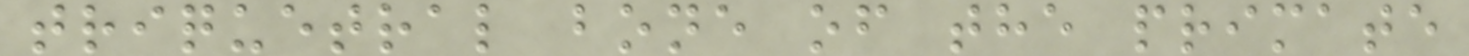triquetral bone of the primate
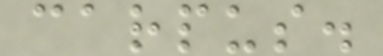carpus.
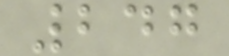247
